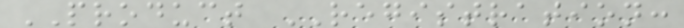PRODUCT REGISTRATION:
